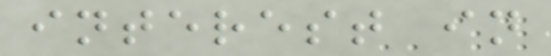interest in
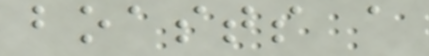boasts a
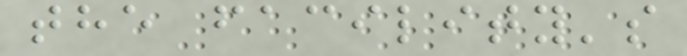the facility's
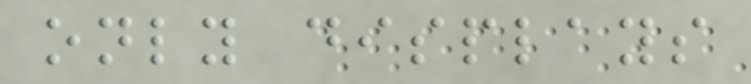only displays
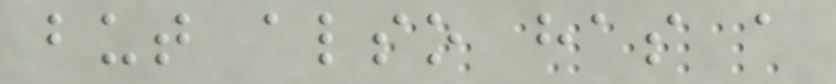but also has a
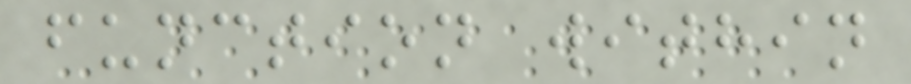function within
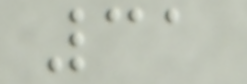31
